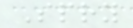Spry
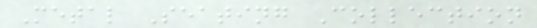Metal Seating Collection
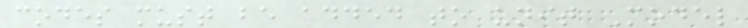codes must be added to unit Model
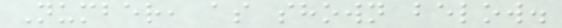Number, as shown below.
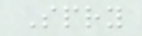Spry
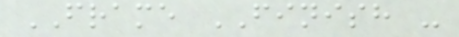FRAME FINISH -
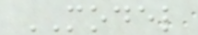MODEL
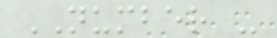NUMBER -
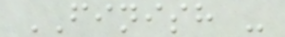FINISH -
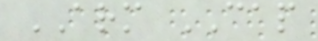ARM CAP
